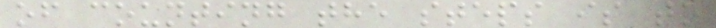of counting the steps is to
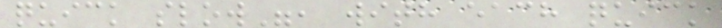quick slow", with each quick
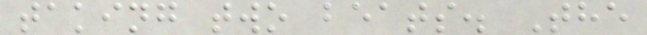taking two beats. The
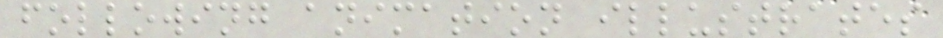following animation illustrates
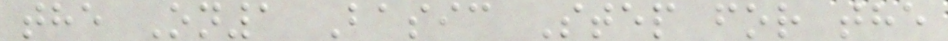the On1 Basic Step for the
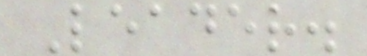Leader.
